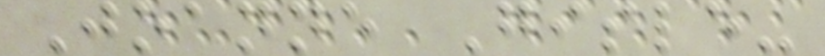Joanne Gisle-
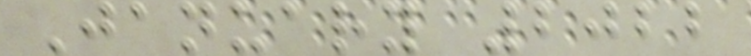January 2022
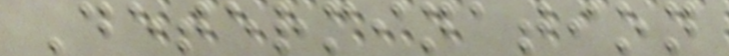Determination
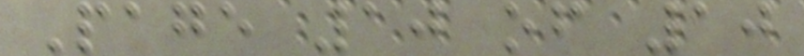Page 10 of 10
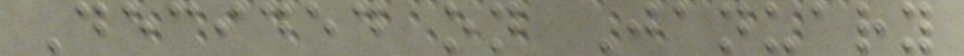Decided on January
